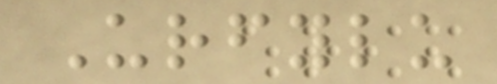Urfylu
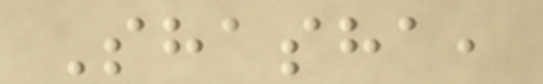Shasha,
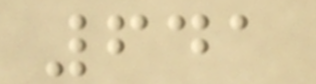641
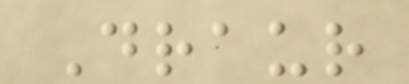Draur
